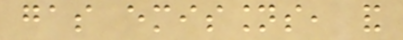gas emissions, and
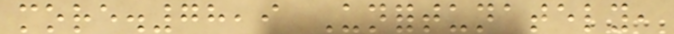more.78,9 Unfortunately,
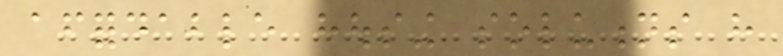affordable housing solutions have
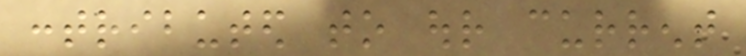contributed to our current
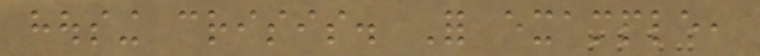housing crisis. For example,
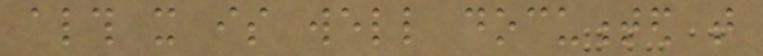although it is well documented that
